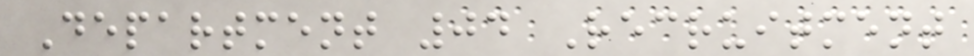Department 04 Recruitment
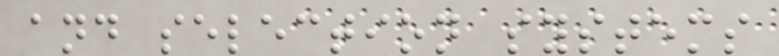and selection systems
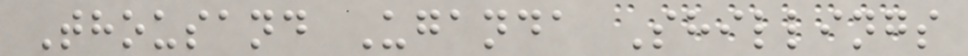Thousand Uganda Shillings
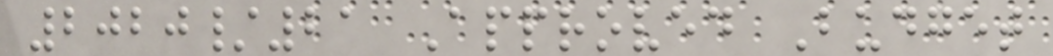2020/21 Approved Budget
